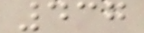437
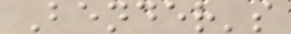Bender's
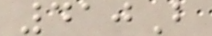410B
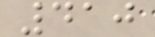410
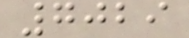7029
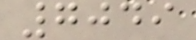7049
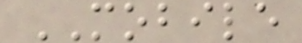MOBILE
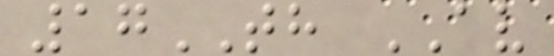17TH AV
